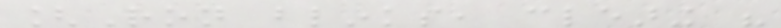[Ron blinks, clearing his
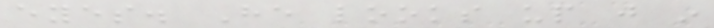eyes. He looks up just in
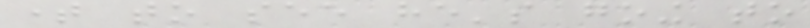time to see he's going to
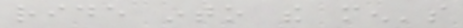ride into the men's
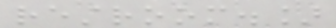restroom.]
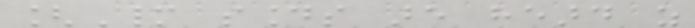[Many sounds are heard as
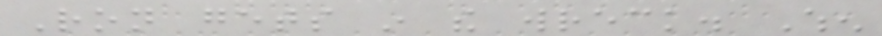Ron gets in the wreck. When
